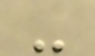-
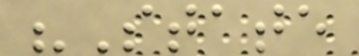"State
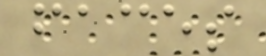faces
